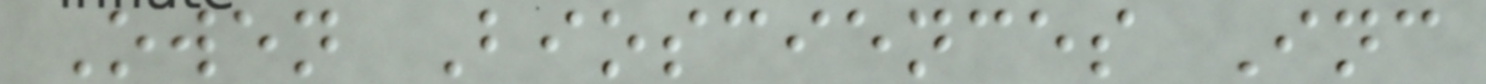Owen Biosciences Inc
